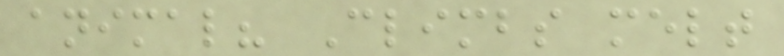animal? Climbs melt
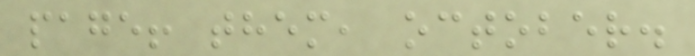page! them, october.
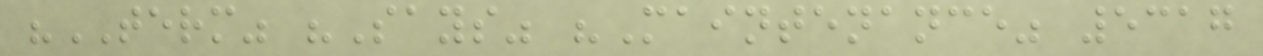"TERM" "Says" "Maintenance" 5317
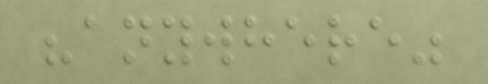"anywhere"
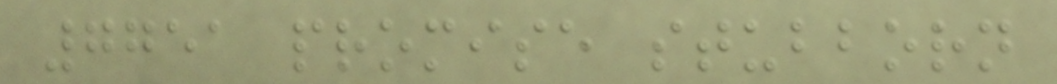7751 promise stubborn
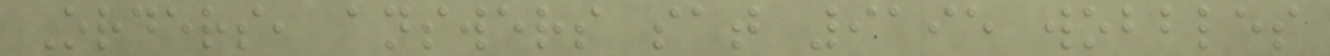Orders, answers sat 9195 wobbles
